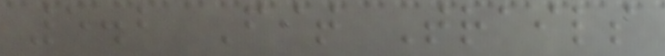5.2 Fit Trails
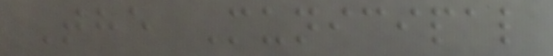The Municipal
